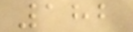182
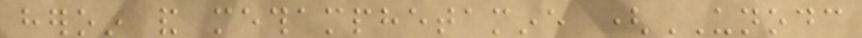heroin and methamphetamine (UNODC
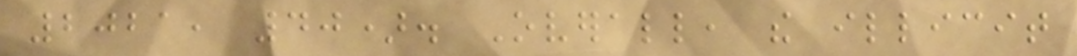2021, 40). Overall, the illicit
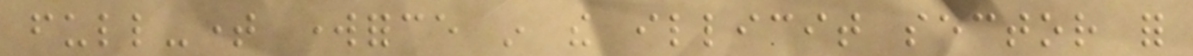full-time workforce in the illicit sector for
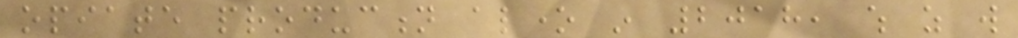opiate production alone in 2018, which as will
